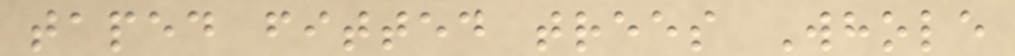taped fitted trees Whole
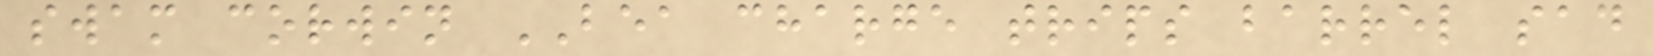swam corwin BEA charge trips barrel sad
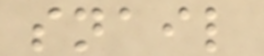snail
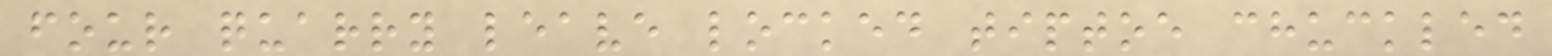four quarry leave locked tiptoe chuckled
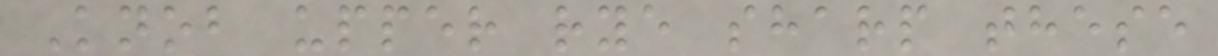Knob upper rye sharp these
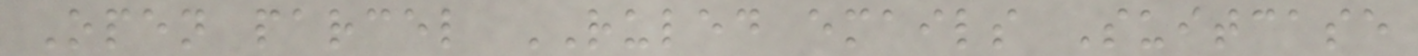Open parcel RULED emails Suitcase
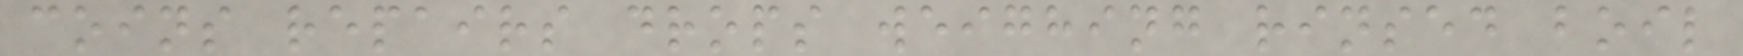coins repairs drops weighing rinsed boil
